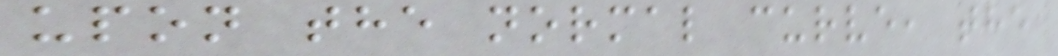upon the normal curve, the
